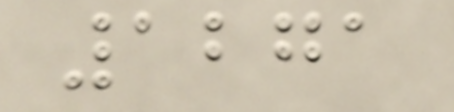1271
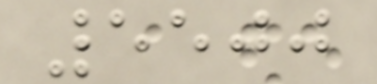5500
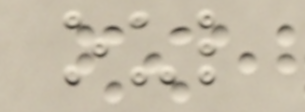oul
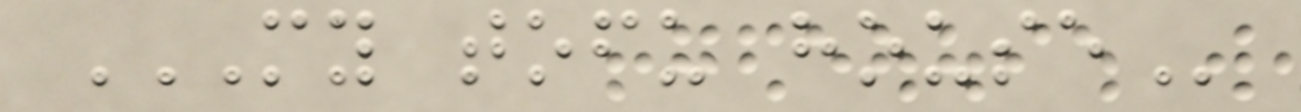MY TOFU HOUSE
